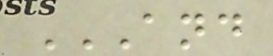AND
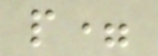p=
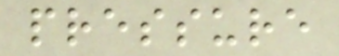pressure
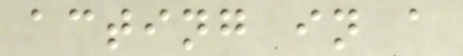acting in a
